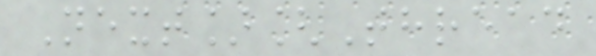Next][Thread
